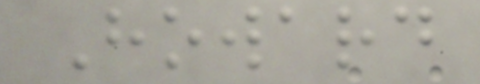Howard
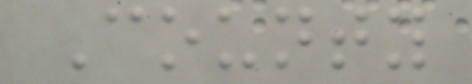County
